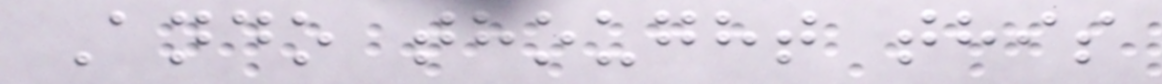Ando thought this
